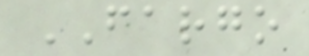FARGO
